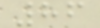86
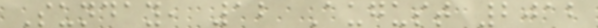Sunday, 12 August 2012
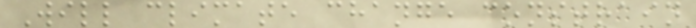Will climate change constrain
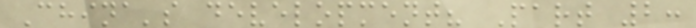China's development? Part 2:
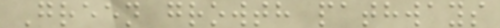Green growth pathways
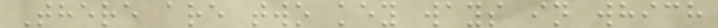There are two key ways in which
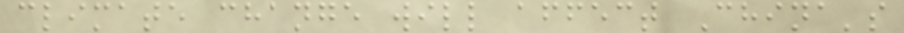climate change will affect China's
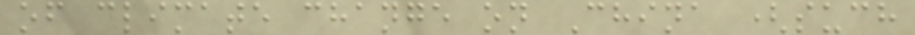of climate change on China (such
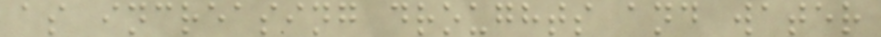as increasing droughts and water
